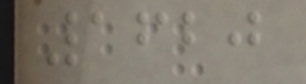1620
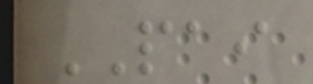PAI
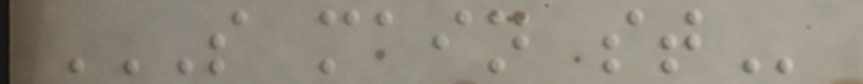S MAIN ST
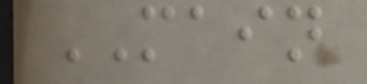MAIN
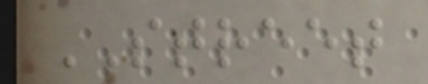STREET
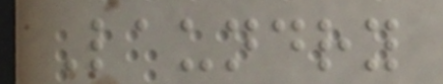Laundry
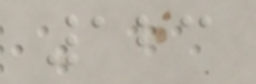123
